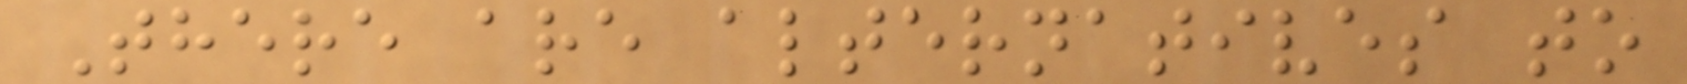There are alternatives to
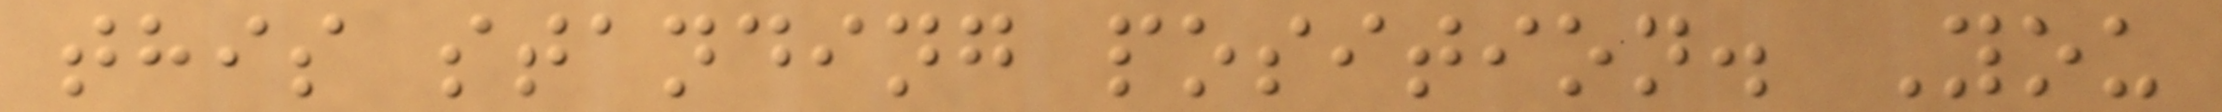this standing position. You
